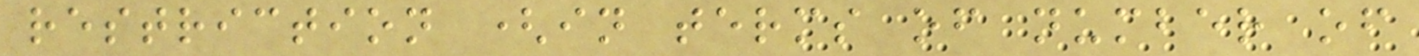restriction (in terms of number of
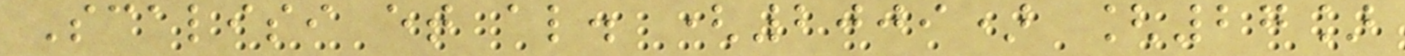Scalisi et al. (2009) [27]
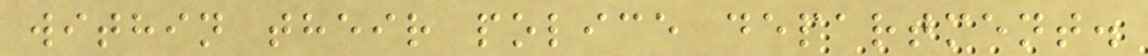within their police department.
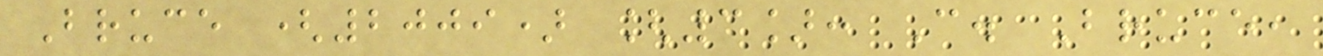Bruce (2009) [3]: C. Bruce,
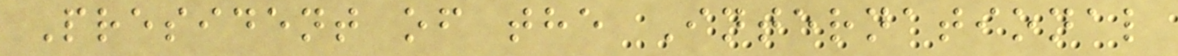President of the International
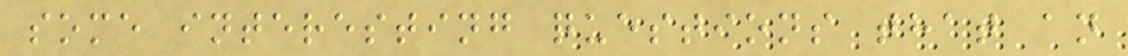some interesting questions that an
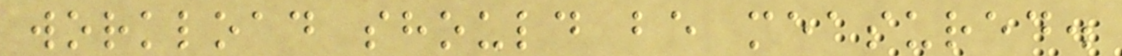workload should be measured.
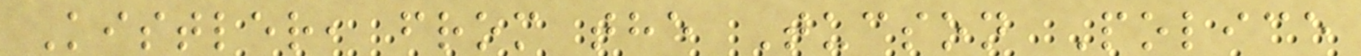Kistler, from the Tucson Police
